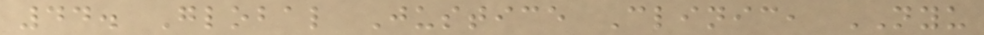44. Global Justice Clinic, NYU
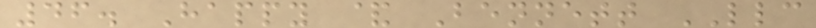46. Happy & Bennett LLC
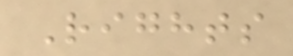Rights
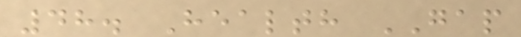48. Health GAP
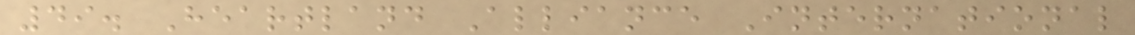49. Heartland Alliance International
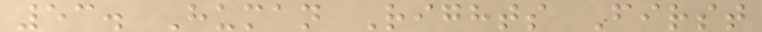53. Human Rights First
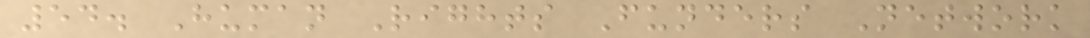54. Human Rights Funders Network
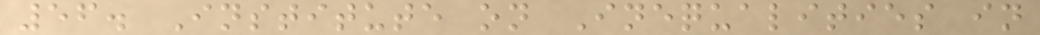56. Institute on Inequalities in
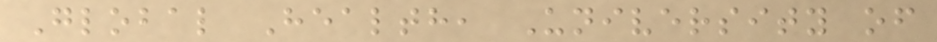Global Health, University of
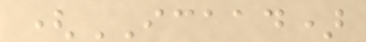(ICAAD)
